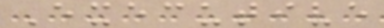Executive
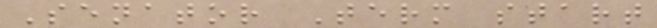Senator Term start
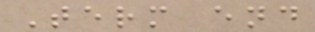Term end
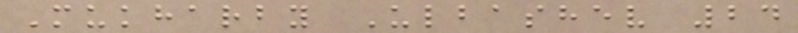Mukharby Ulbashev 24
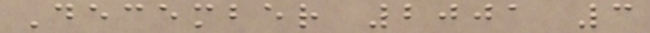December 2001 3
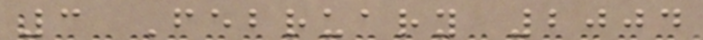3 February 2004
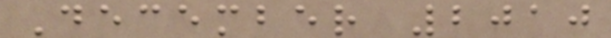December 2010
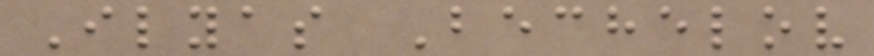Ilyas Bechelov
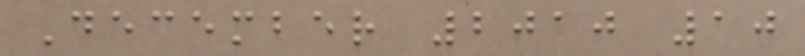December 2010 10
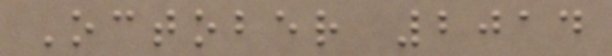October 2014
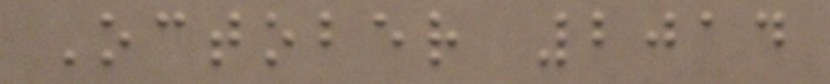October 2014
